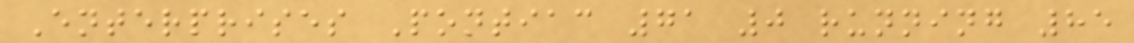Enterprises Pontiac 71 0 running 85
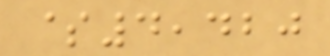$4,420
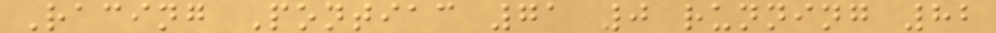Racing Pontiac 71 0 running 82
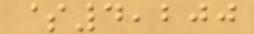$4,200
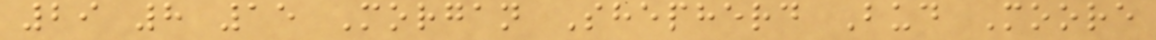29 8 15 Morgan Shepherd Bud Moore
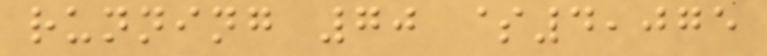running 70 $4,075
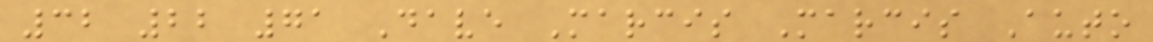32 22 71 Dave Marcis Marcis Auto
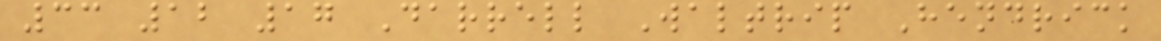33 12 17 Darrell Waltrip Hendrick
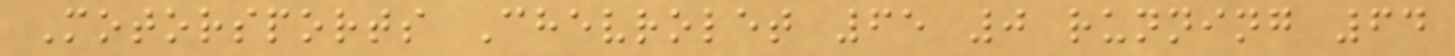Motorsports Chevrolet 65 0 running 64
